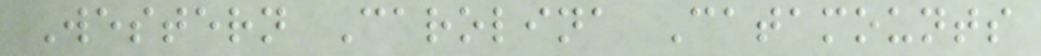Western Carolina Catamounts
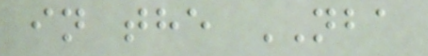in the NBA
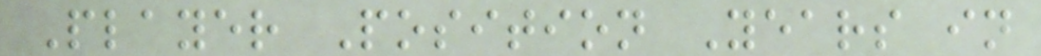Player Position Years in
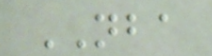NBA
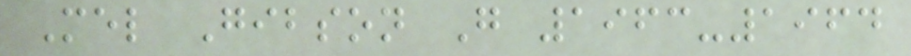Mel Gibson G 1963-1964
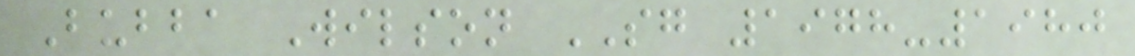Bubba Wilson SG 1978-1980
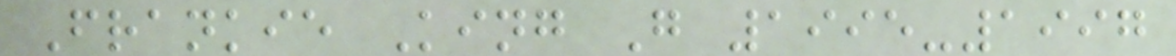Frankie King G 1995-1997
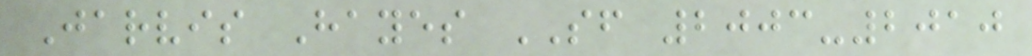Jarvis Hayes SF 2003-2010
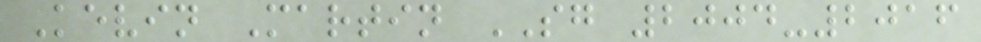Kevin Martin SG 2004-2016
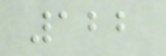122
